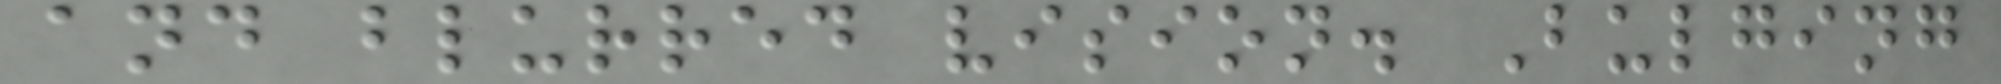and blurred vision. Bulging
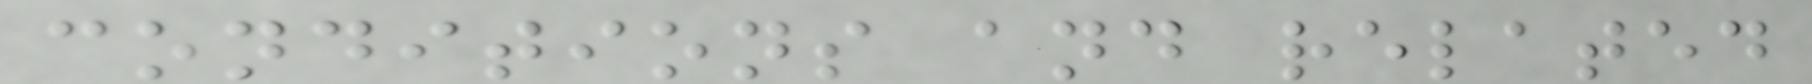conditions and related
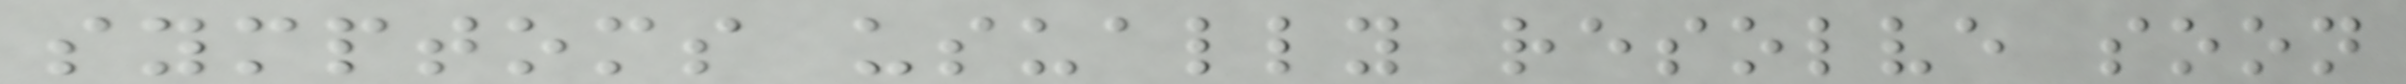symptoms usually resolve soon
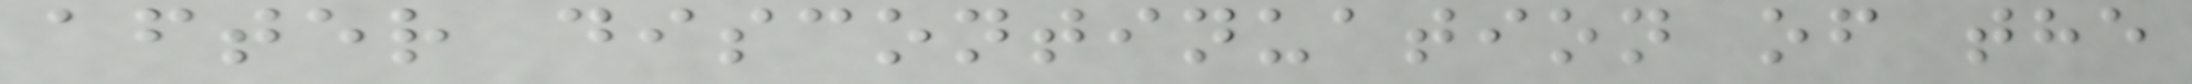after discontinuation of the
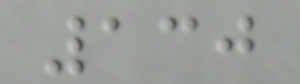130
